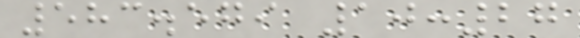583.579 10:27
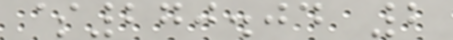$270.04 2
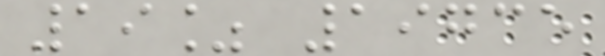19% 19735
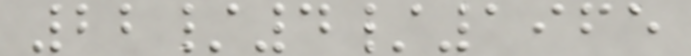22/4/1965
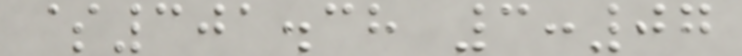$301.38 3:07
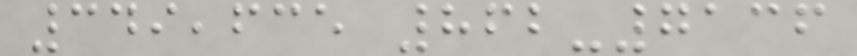349,635 862-7136
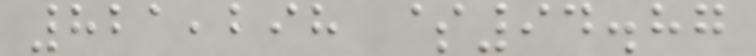821,298 $94.87
